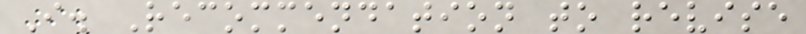I. Recommendation to revise
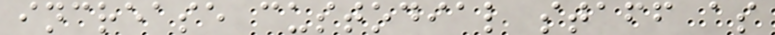increase custodial staff as
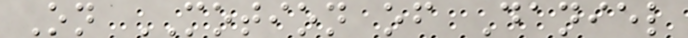On MOTION of Daniel
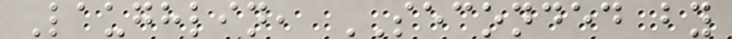Laughlin, SECONDED by
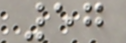57
